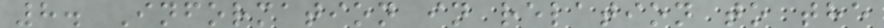8. Information in relation to the
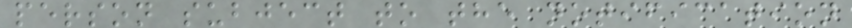person subject to the notification
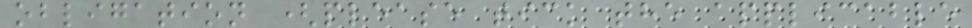obligation (please tick the applicable
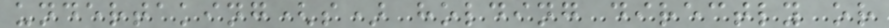undertaking(s) holding directly or
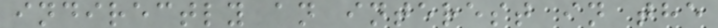indirectly an interest in the
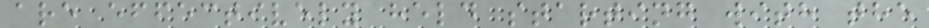are effectively held starting with the
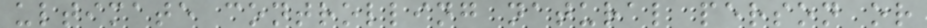ultimate controlling natural person or
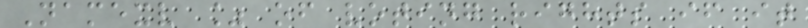Namexv % of voting rights if it
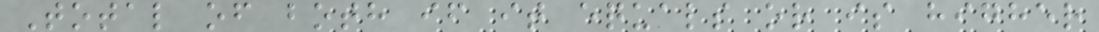Total of both if it equals or is higher
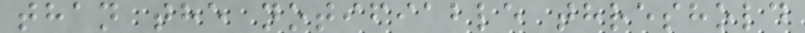than the notifiable threshold
